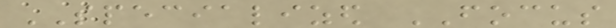SPECIALIZED FOCUS
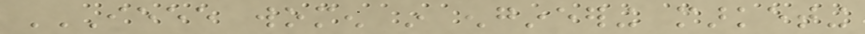IEEE WOMEN IN ENGINEERING MARKETING
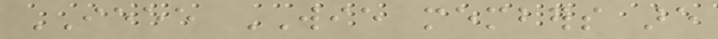IEEE WIE members are
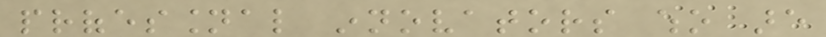professional innovators who are
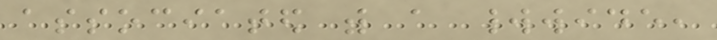associated with a worldwide,
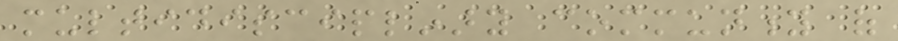multidisciplinary community of
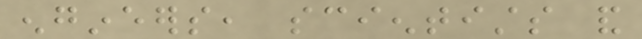engineers, scientists and
